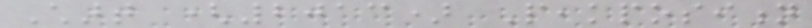Chart (2013) Peakposition
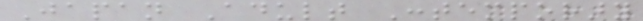Japan Adult Contemporary
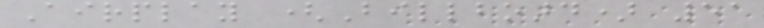Airplay (Billboard) 51
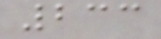233
